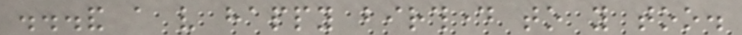...and a very happy birthday to you too.
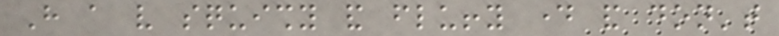Have a very squishy and fluffy day and don't
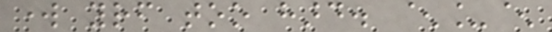work yourself too hard. ^_^
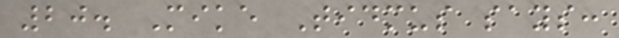20. Mike Tidmus says:
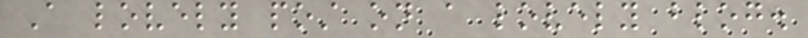A lovely post on a lovely blog.
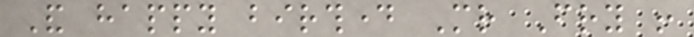And happy birthday Mr Fry !
